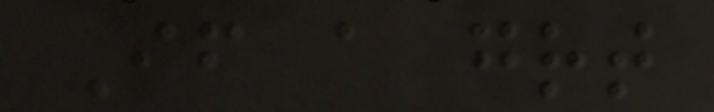If a great
